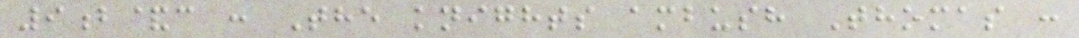9b&c : The knights ambush Thomas :
